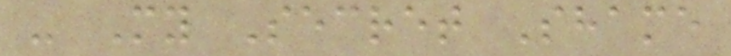- My Secret Shame
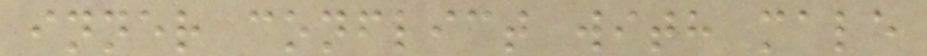inner conflict with male
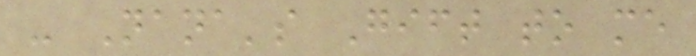- Nana's Gift to me
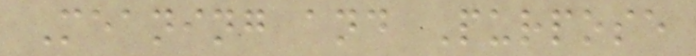Meaning and Purpose
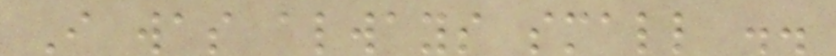I was always small ..
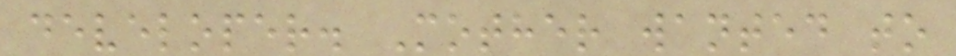developer. Mother wanted to
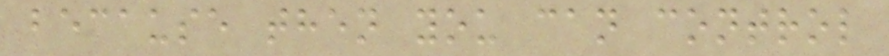because then you can control
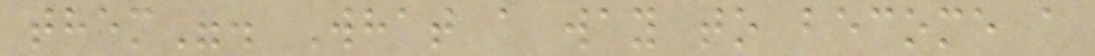them". What a way to become a
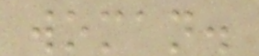woman.
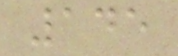145
